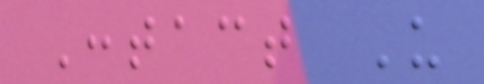Contact Us
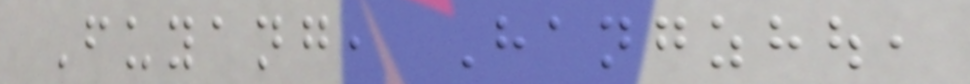Fuyang, Hangzhou,
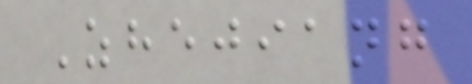Zhejiang
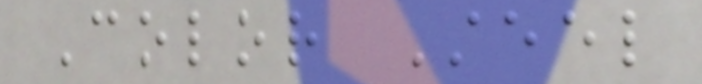Color Steel
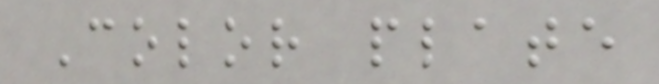Color plate
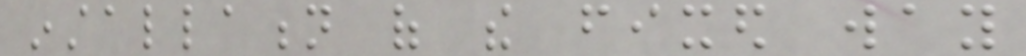installation of the fixed way
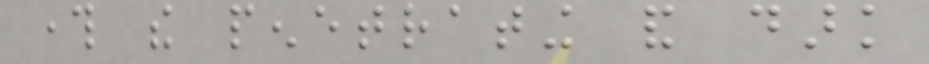through the penetrating and dark
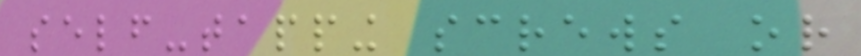self-tapping screws or
